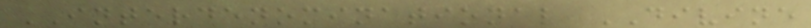INTERDENOMINATIONAL DIVINE
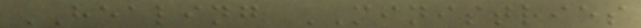HEALING MINISTRIES
